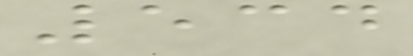534
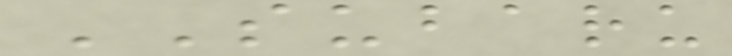SUBARU
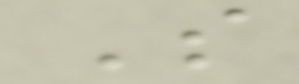S
